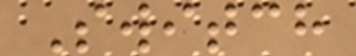Switch
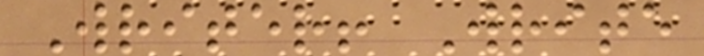Writer! Write
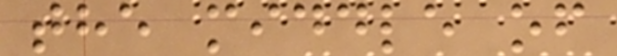the middle of
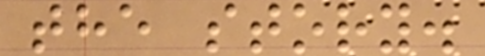the story.
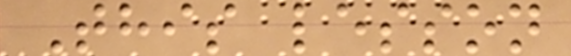This lesson
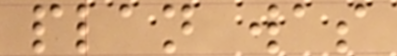plan was
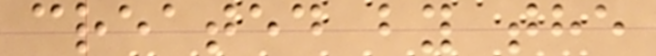created by the
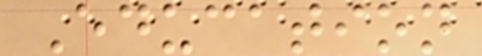Education
